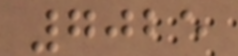7025
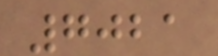7021
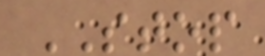STOP
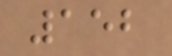152
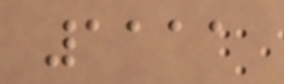1111
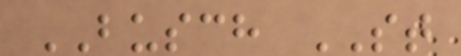BUSCH ST
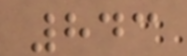843
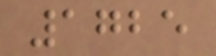1725
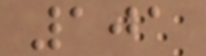101
